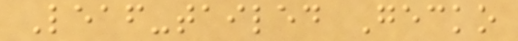Leaf-tailed Gecko
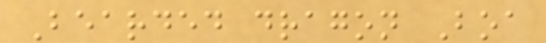Bearded dragon Boa
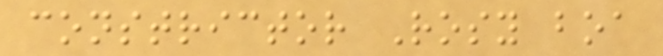constrictor Rosy boa
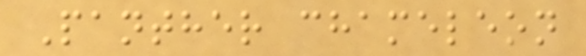Panther chameleon
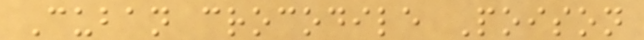Cuban crocodile Poison
